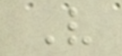V
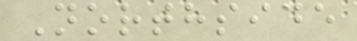Northside
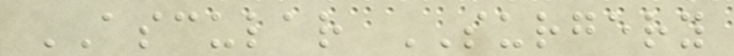ASCULAR SURGERY
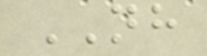NH
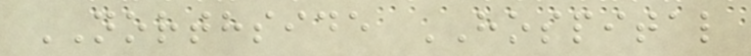NORTHSIDE HOSPITAL
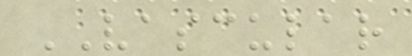VASCULAR
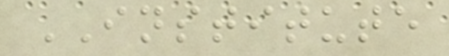INSTITUTE
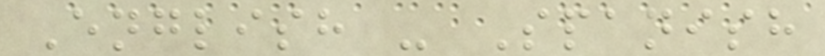English - Spanish
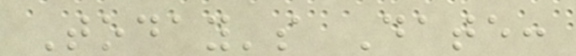Today's Date:
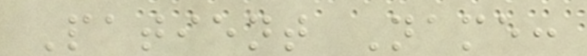Patient Name:
